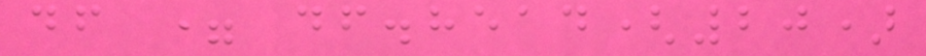df = df.head(20)
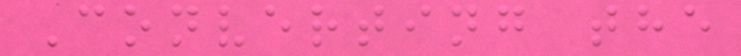Converting the
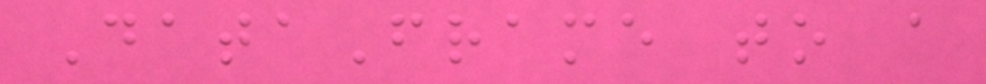DataFrame to a
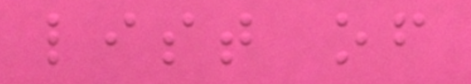list of
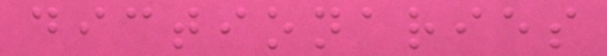dictionaries
